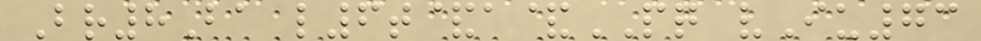Br8Ba l6t&a&PQ vIu73
